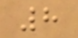8
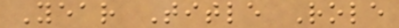Year Title Role
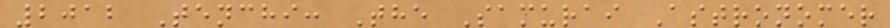2012 Tenchi: The Samurai Astronomer
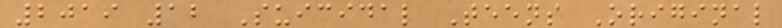2019 12 Suicidal Teens Original
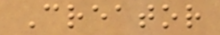Creator
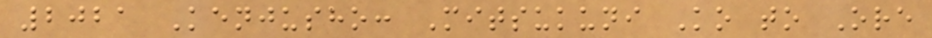2021 Kenjusho: Mitsukuni Ko to Ore
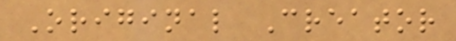Original Creator
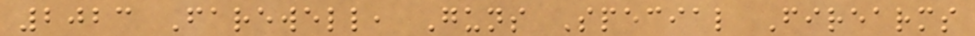2023 Farewell, Guns Special Firearms
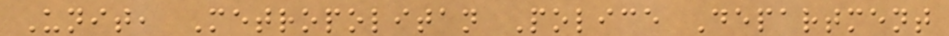Unit, Metropolitan Police Department
